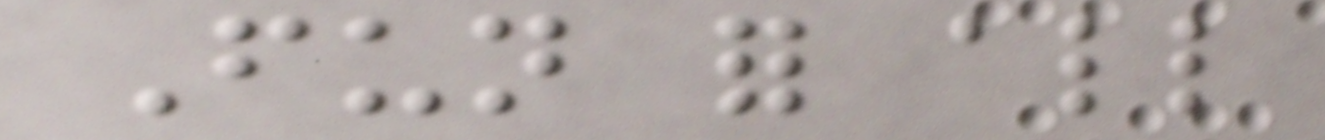Fun for all
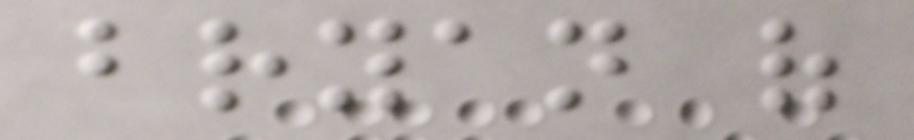bryan of
